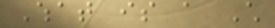What is a Child
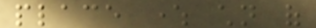place where children of
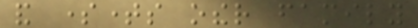and sometimes other family
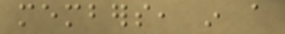members, in a
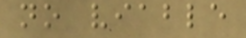no viable
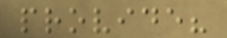provide?
